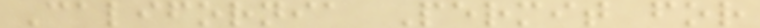California Permit for
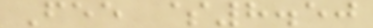Fee $8.50
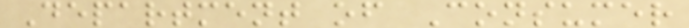Department of Consumer
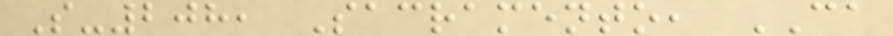S-208, Sacramento, CA
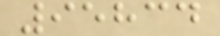95834
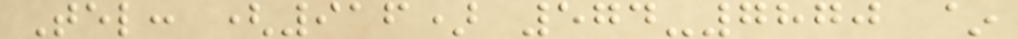Tel: (916) 574-7870 ~
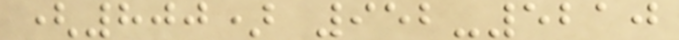(800) 952-5210
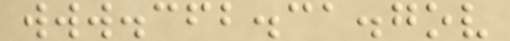www.cfb.ca.gov
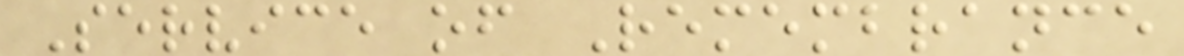Service of Remembrance
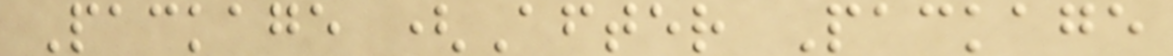Package (After Package
